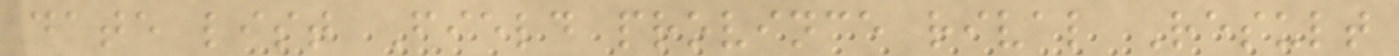date list Field province rival Result
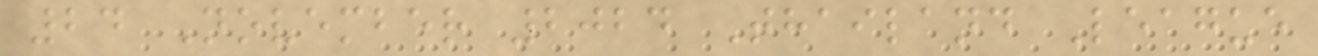24 November 2024 Thailand League
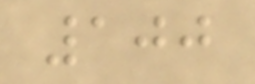100
